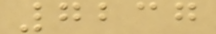7237
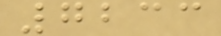7233
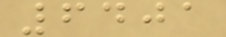6401
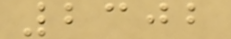2302
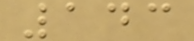143
